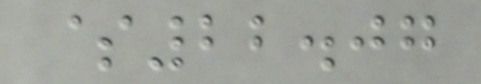$22.07
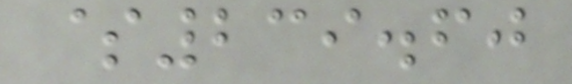$239.60
